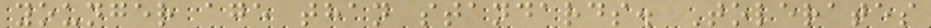younger age than standards. Tolerates
